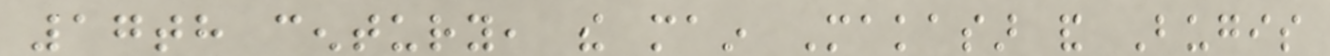17th century, the main Makasar and Bugis
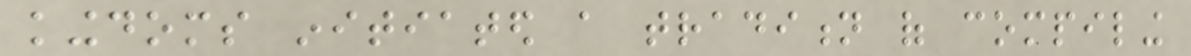kingdoms initiated a tradition of compiling
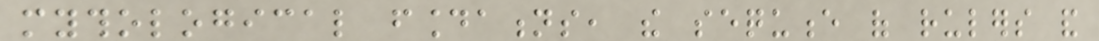mythological foundations, the sequence of rulers and
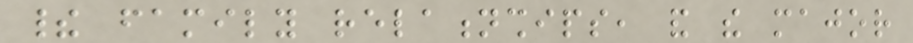their family relationships, and the major
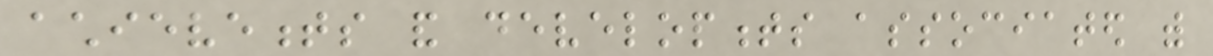achievements and developments associated with
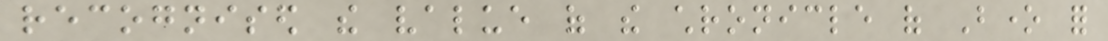recognised the value of the chronicle of Bone for
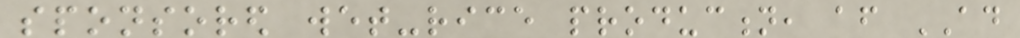sponsored wet-rice production, after AD
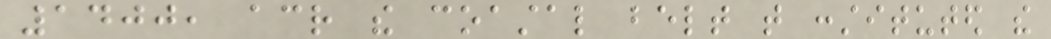1400, across the coastal belt that constituted the
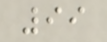99
